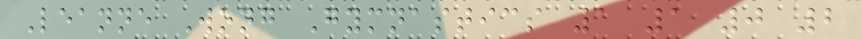Leanne Wong Gymnastics 1 1 0 2
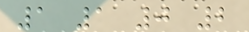1 1 0 2
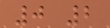0 2
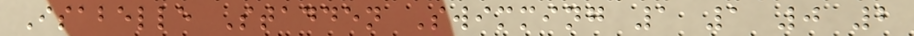Isabelle Stadden Swimming 1 1 0 2
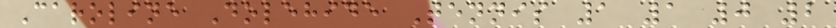Caroline Dolehide Tennis 1 1 0 2
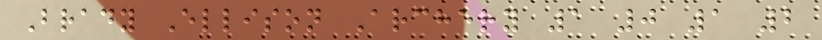Brady Ellison Archery 1 0 1 2
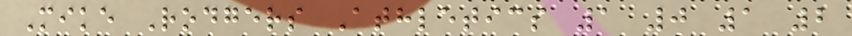Mike Rodgers Athletics 1 0 1 2
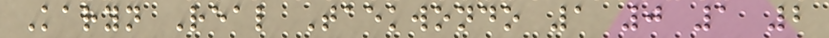Karyn Real Taekwondo 1 0 1 2
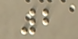2
